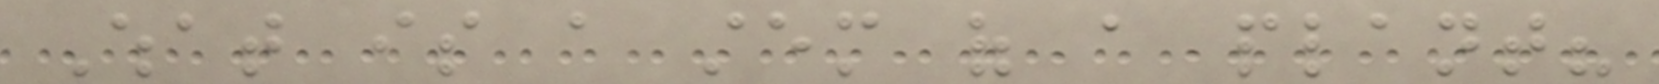What is a stem of a plant?
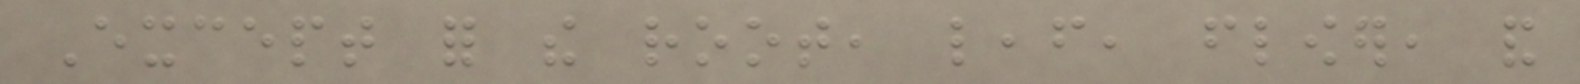Except for the root, leaf, flower, and
